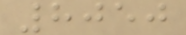8050
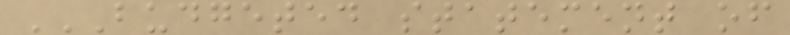BUDGETED STATEMENT OF
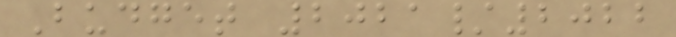Budget 2021/2022
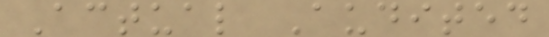Actual Audited
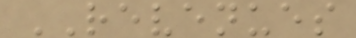REVENUES
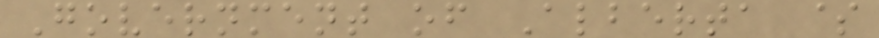Government of Alberta $
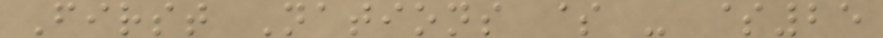First Nations $ - $25
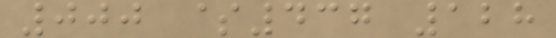000 $437 128
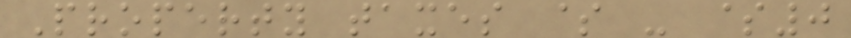Property taxes $ - $0
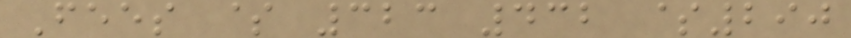Fees $ 323 432 $290
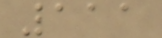111
